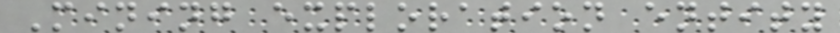Mining exploration entity
